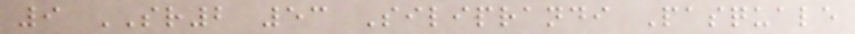9 SR2 53 Siliprandi Pasquale
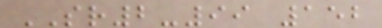SR2-99 152
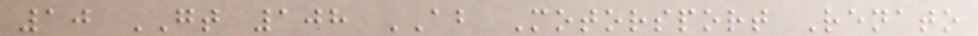10 GT 108 AB Motorsport Renato
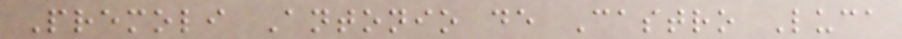Premoli Antonio de Castro Luca
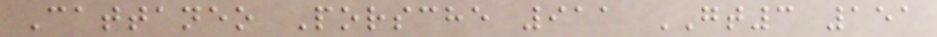Cattaneo Porsche 911 GT3 151
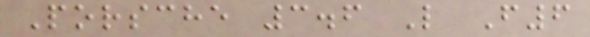Porsche 3.6 L F6
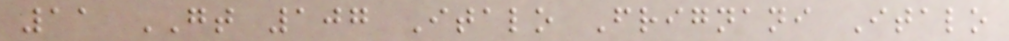11 GT 107 Italo Frignani Italo
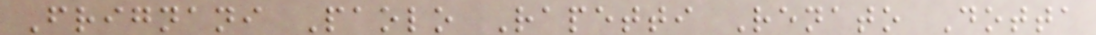Frignani Paolo Rapetti Renato Dotta
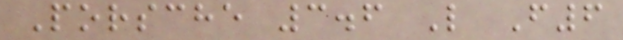Porsche 3.6 L F6
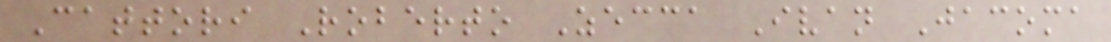Cattori Roberto Zecca Ivan Jacoma
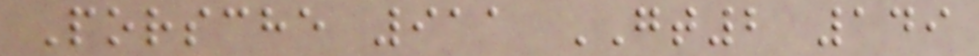Porsche 911 GT2 149
